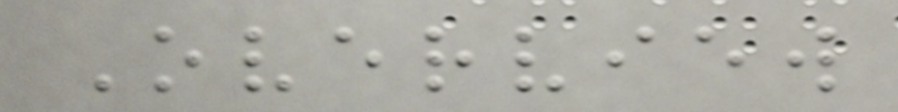Overview
